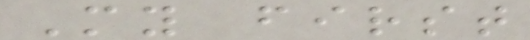My first
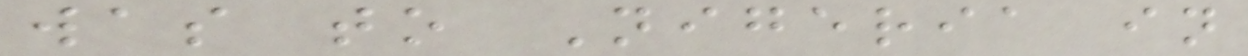was to Nigeria in
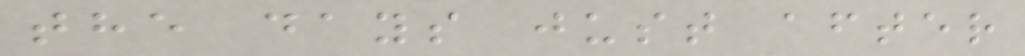the days just after
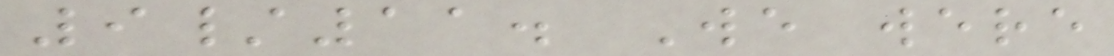9/11. We were
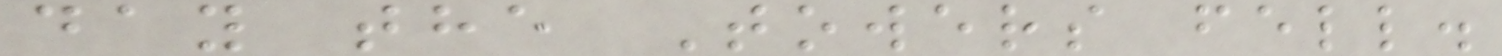day the Towers fell.
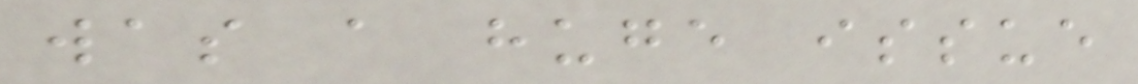was a huge issue
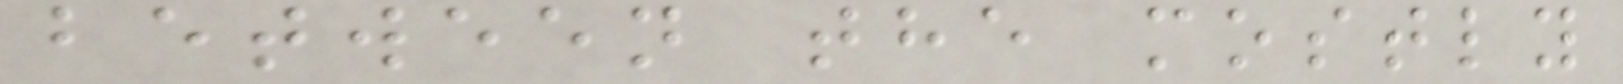between the mostly
